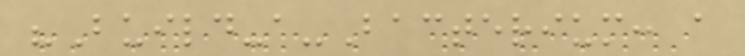"Build-a-Bacterium: a
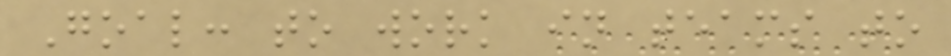Goal: to work in teams to
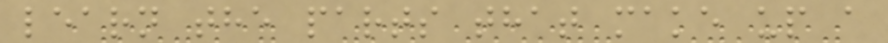learn the parts that make up a
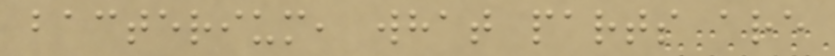bacterium, what parts are
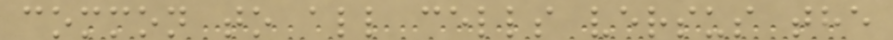common to all cells versus the
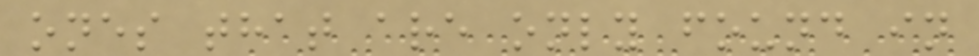ones that are only found in
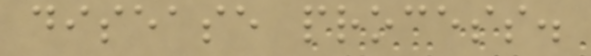disease process.
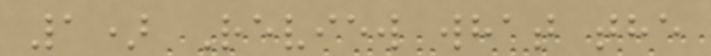1) Review what the
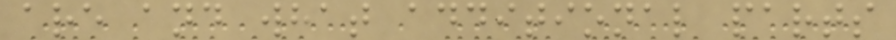are and what additional parts
